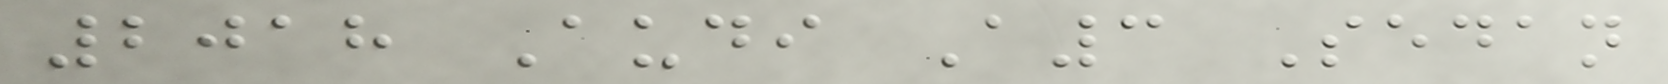2018 Audi A3 Sedan
